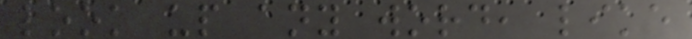look up any word, like
